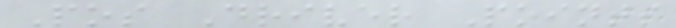Pos Driver Points
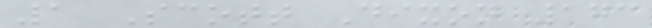1 Scott Dixon 173
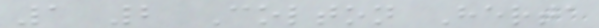1 2 Colton Herta
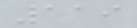119
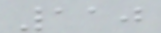110
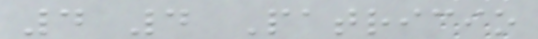4 4 Patricio
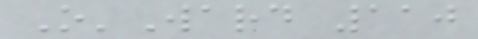O'Ward 110
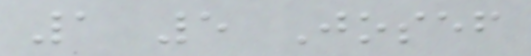1 5 Josef
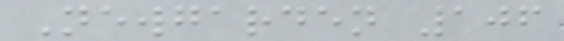Newgarden 106
